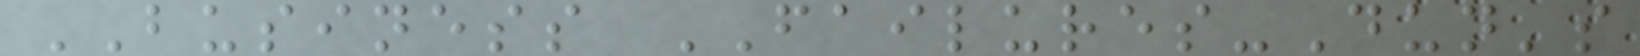BUSINESS FAILURES-Dun's
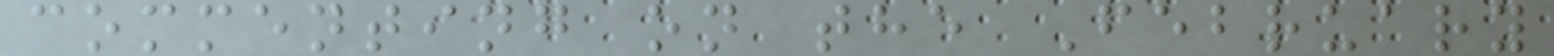commenting on the February
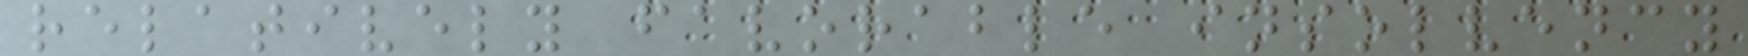relatively favorable insolvency
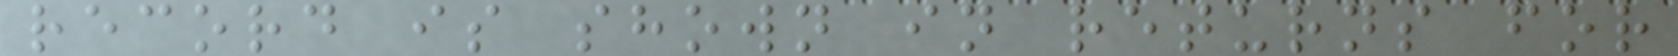record is shown in returns for
